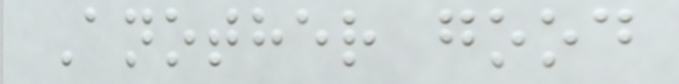Another good
